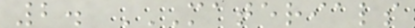2. MATERIALS
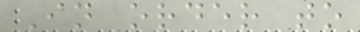In order to
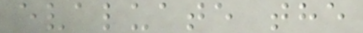evaluate the
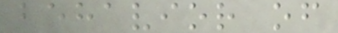behavior of
